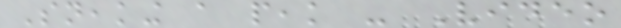Sneaking a peak - Video
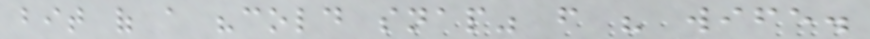bit of a "cold snap" from his wife.
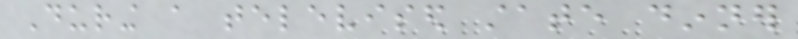During a televised state dinner
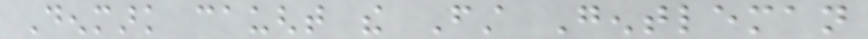Denmark caught the First Gentleman
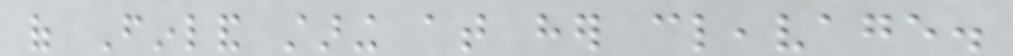of Finland staring at her cleavage.
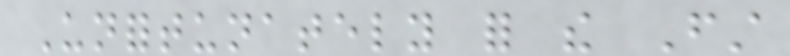Unfortunately for the First
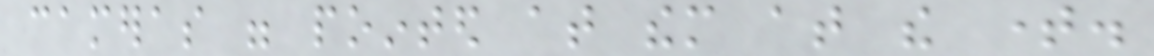cameras were pointed at them at the time.
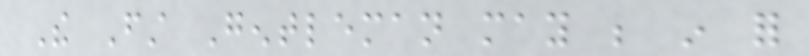The First Gentleman may be in for
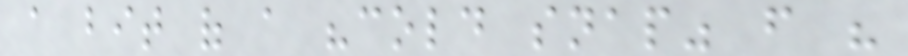a bit of a "cold snap" from his
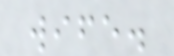wife.
